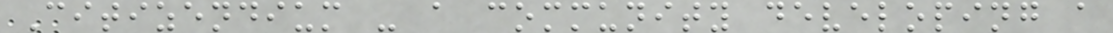Citizendium - a community developing a
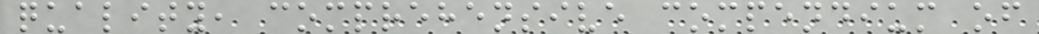quality, comprehensive compendium of
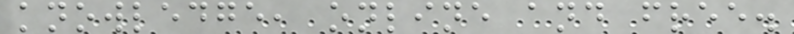knowledge, online and free.
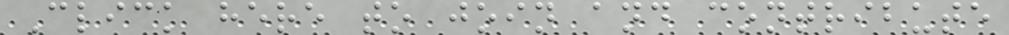Click here to join and contribute
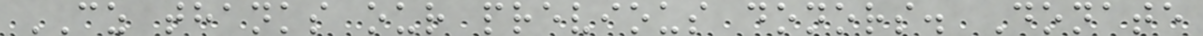CZ thanks our previous donors. Donate
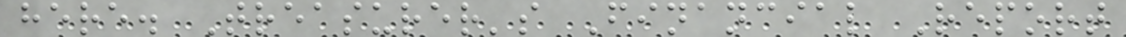here. Treasurer's Financial Report
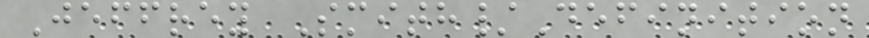Jeffrey Smith/Definition
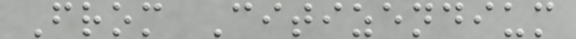From Citizendium
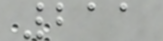211
